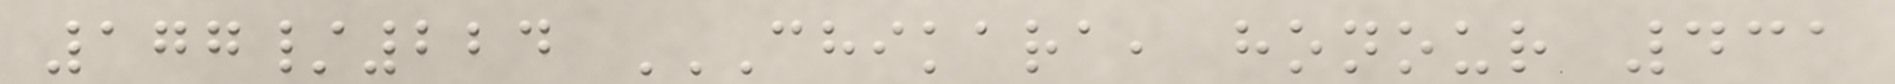177/224 CHIKARA, HONOUR 431
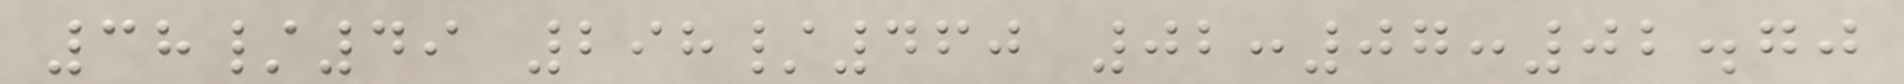38/49 298/460 02:07:02.70
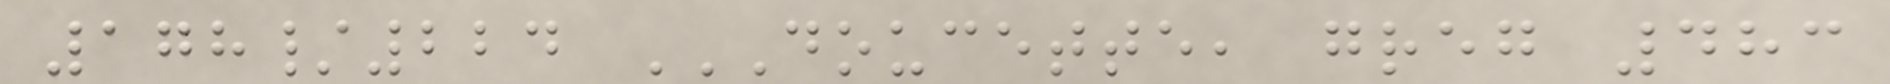178/224 DOUCETTE, GREG 483
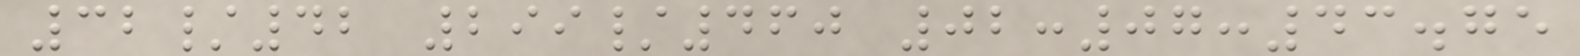32/42 299/460 02:07:43.75
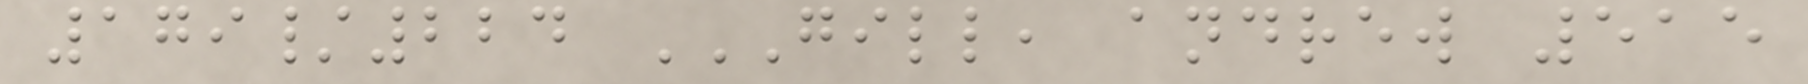179/224 GILL, ANDREW 515
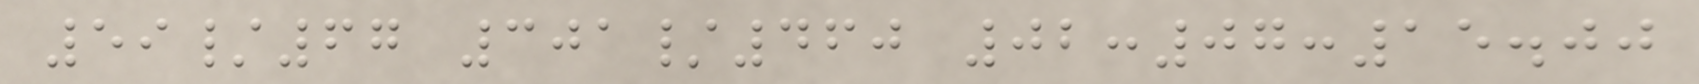59/67 301/460 02:07:15.00
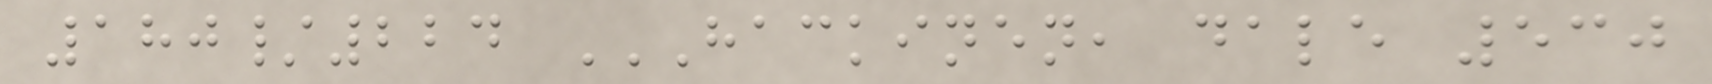180/224 HACKINEN, DALE 530
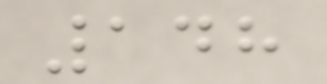148
